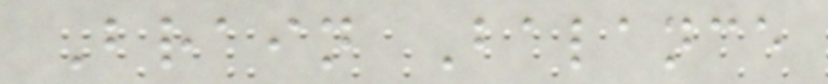Brain Balance
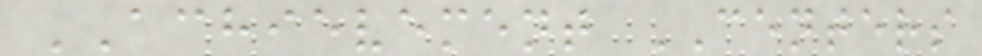ACHIEVEMENT CENTERS
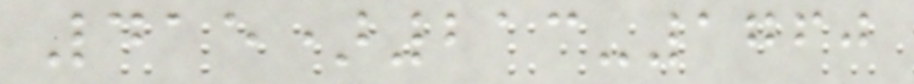415)213-1760
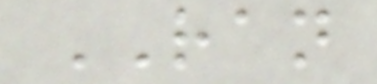RAN
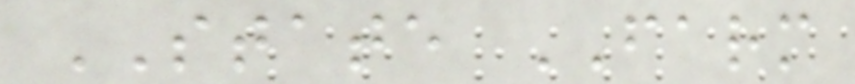STATE FARM
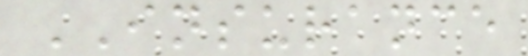INSURANCE
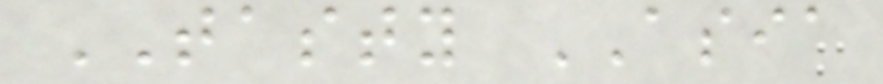TASTY ASIA
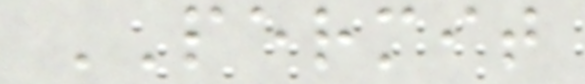PERMIT
